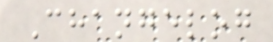Changelog
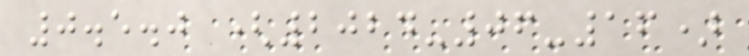0.5.0 (2024-06-16)
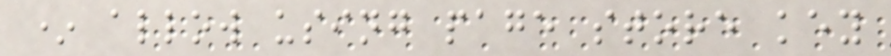* allow using page store key
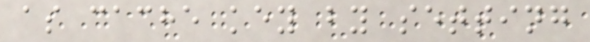as cache key by setting
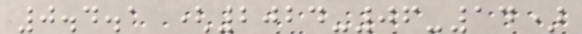0.4.1 (2024-06-14)
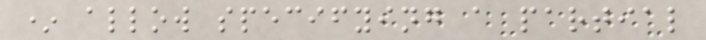* allow specifying a partial
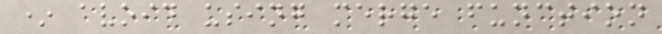* avoid using merge function
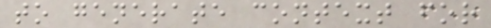to generate context for
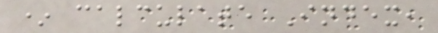* calculate Index,
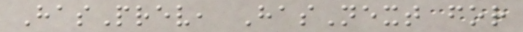HasPrev, HasNext for
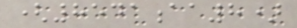(8541aa8)
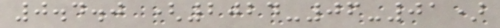0.4.0 (2024-06-01)
